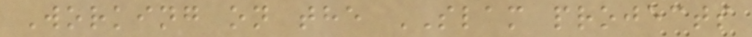Working on the SLAM projects
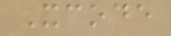Xcode
